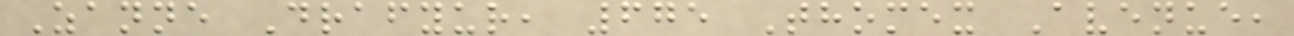Zanne Drafyur, 675 Thomex Avenue,
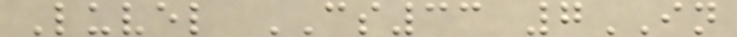Luvel CS33 7IN
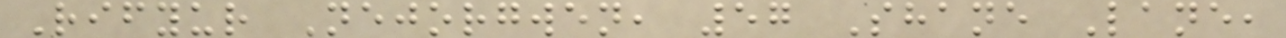Rifyur Nejorgwen, 57 Shane Lane,
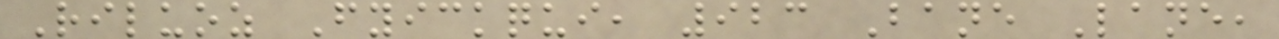Riluoz Fyickqui, 923 Bane Lane,
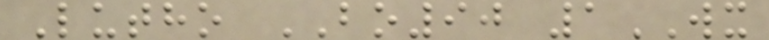Lutho BO90 1WX
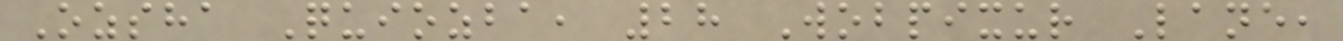Ozsha Quiozba, 28 Wobpixur Lane,
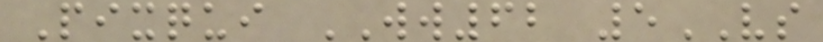Pixqui WW62 5VS
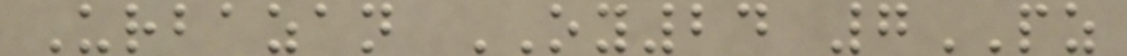Urbazan OY24 7PZ
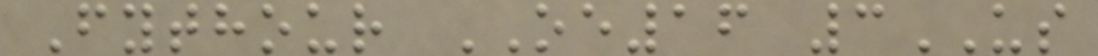Fythour OE16 3US
